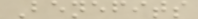Benefits
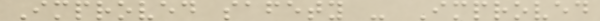Improved safety - Improved
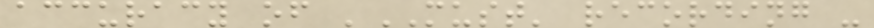accuracy of 'MUST' recording -
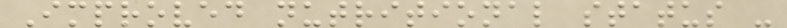Improved nutritional status -
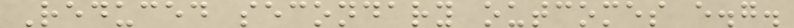Reduced secondary outcomes e.g.
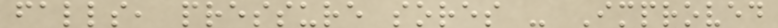falls, pressure sores - Improved
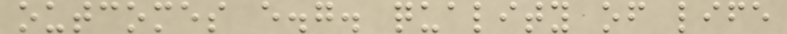outcomes e.g. quality of life
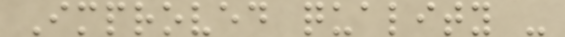Improved quality -
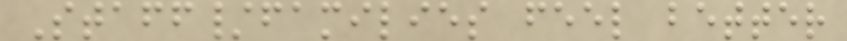Staff/families feel better
